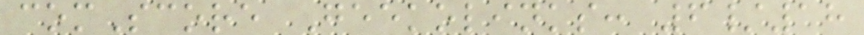comScore Geekolinks: 6/18
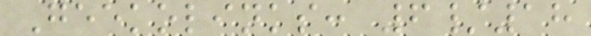Geekolinks: 6/18
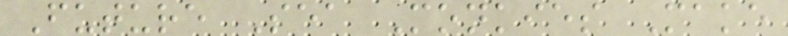Future Sea Monkies Make
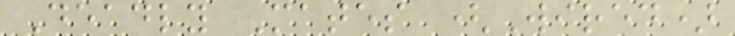Deadly Mates (Wired)
